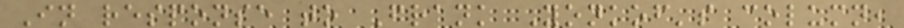In response to Frank Yonkof's column,
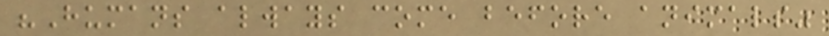"Humans always come before animals"
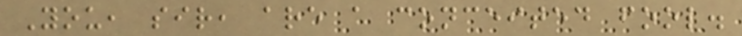You, sir, are a conceited fool.
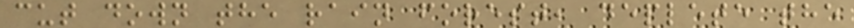cut down the rain forest, deplete the
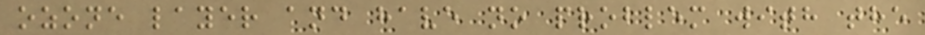ozone layer and have no problem with the
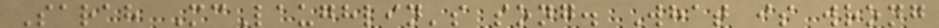Sarah McLaughlin's song. What is wrong
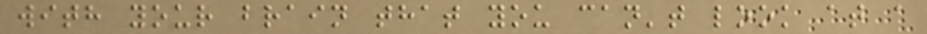with your brain that you can't look at a
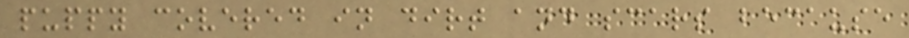puppy covered in dirt and scars because
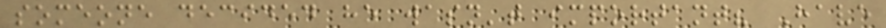someone decided he wasn't important? Have
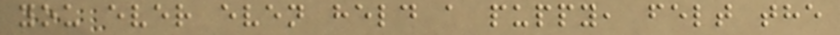you ever even held a puppy, felt the
